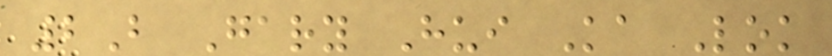2B Gary Hui Ka Lok
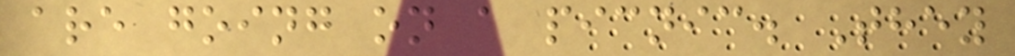are going on a picnic. They
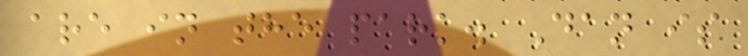are in the park. Dan is
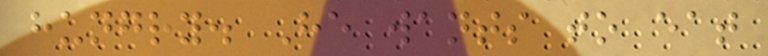hungry. He wants to eat
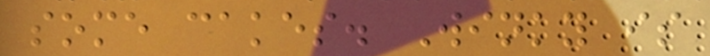some cakes. Winky is
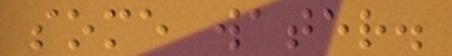some water.
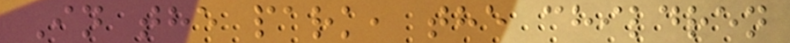In the park, the children
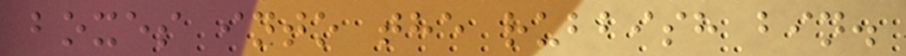boxes into the rubbish bin.
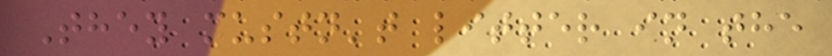They mustn't litter in the
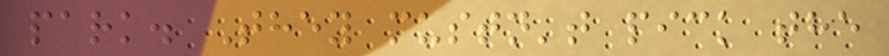park. They mustn't pick the
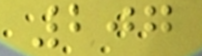207
